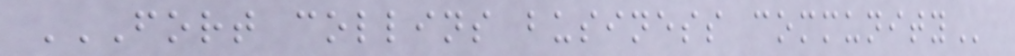FORT COLLINS BUSINESS COMMUNITY
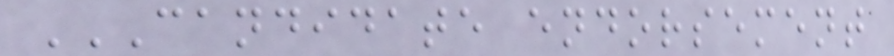CANDIDATE ENDORSEMENT
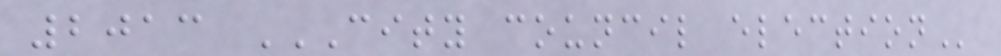2013 CITY COUNCIL ELECTION
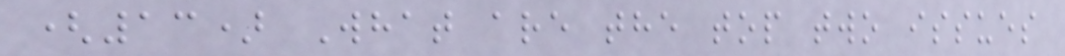(13) What are the top two issues
